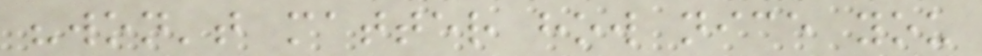"won't matter how nice you
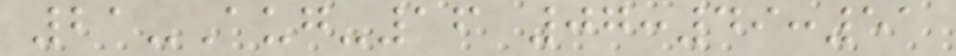21-Aug-16 07:49:51
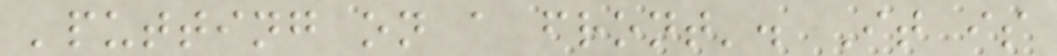'putting on a front'. It is
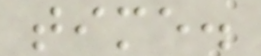time.
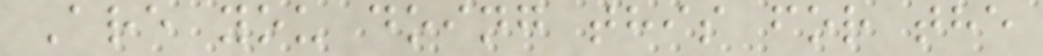Are you doing this for the
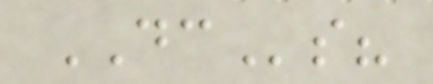DCs?
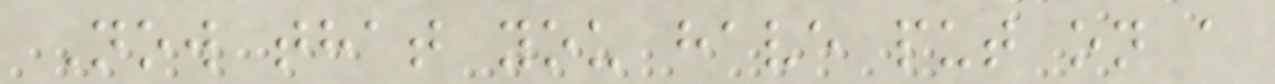Now that you have put on a
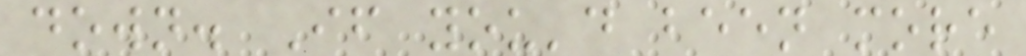down. If you'd been more
